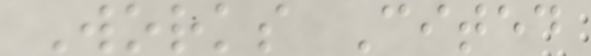Works Cited
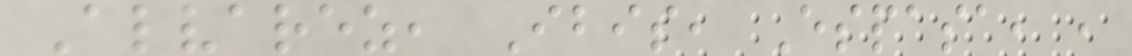Alvarez, Ibis, Espasa, ,
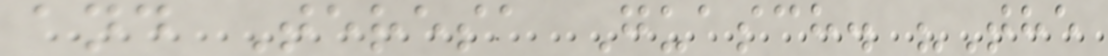and Teresa Guasch. "The
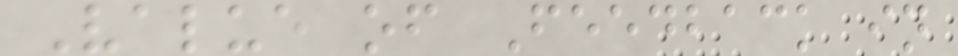Value of Feedback in
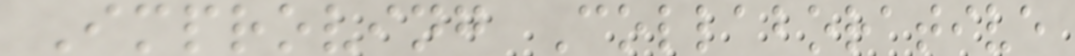Improving Collaborative
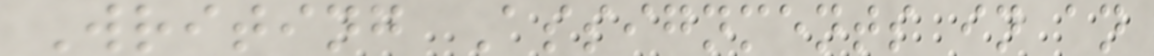Writing Assignments in an
